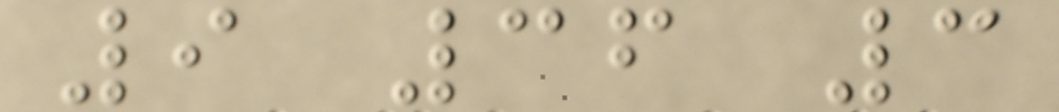9 36 3
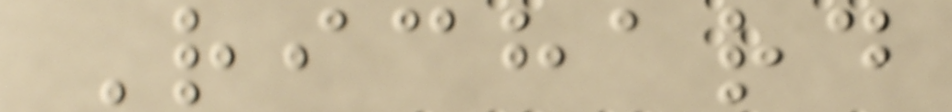Richard
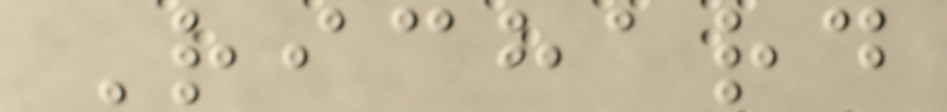Richard
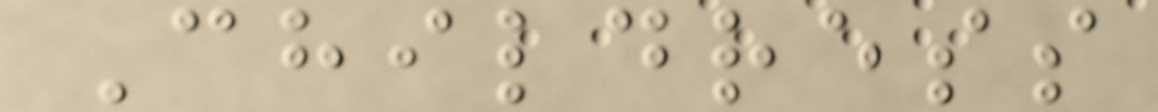Childress
